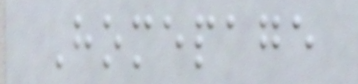Homepage
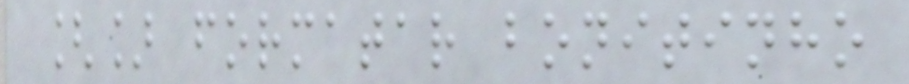[] formatar bonitinho
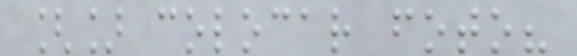[] colocar foto?
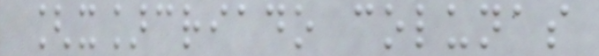[x]criado colunas
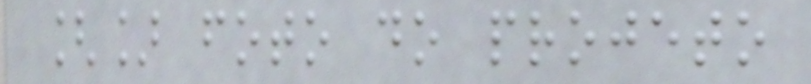[] foto do projeto
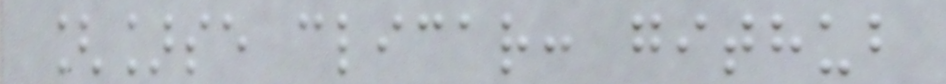[]se clicar: github
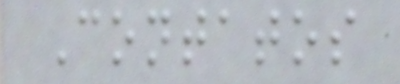Contatos
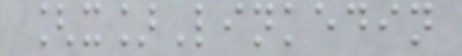[x]Linkedin
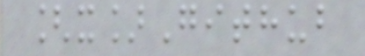[x]Github
